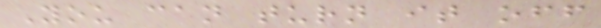You can turn it off
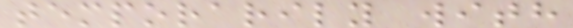temporarily with
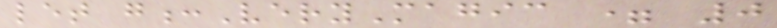let g:VeryMagic = 0
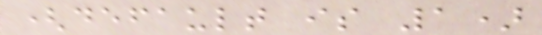(default is 1)
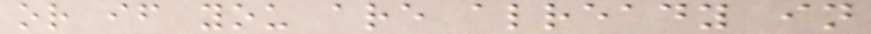or if you are already in
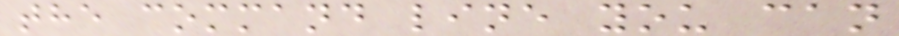the command line you can
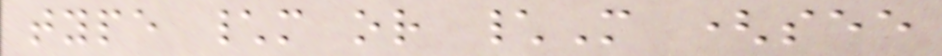type \m or \M (see
